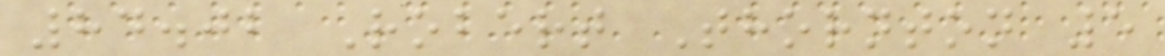84.02 Robert Thornton 5
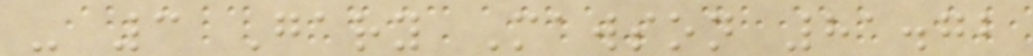- 3 Gary Mawson 81.72
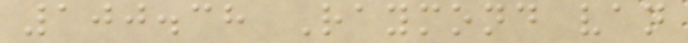100.38 Raymond van
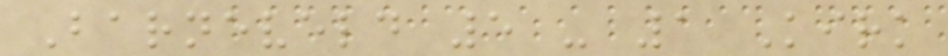Barneveld 5 - 1 Kirk
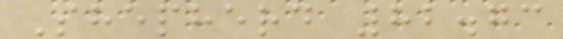Shepherd 82.73
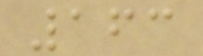163
